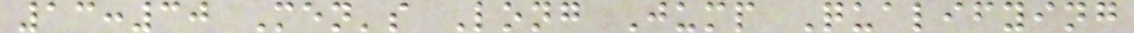13:30 Men's Long Jump Qualifying
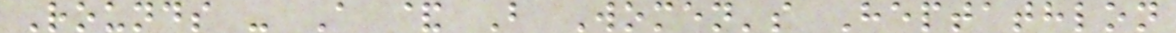Rounds - A & B Women's Heptathlon
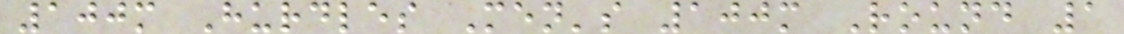100m Hurdles Men's 100m Round 1
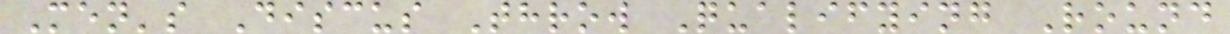Men's Discus Throw Qualifying Round
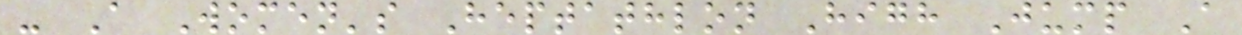- A Women's Heptathlon High Jump A
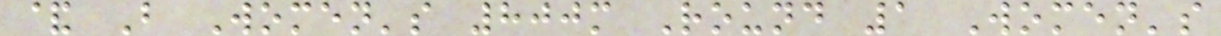& B Women's 800m Round 1 Women's
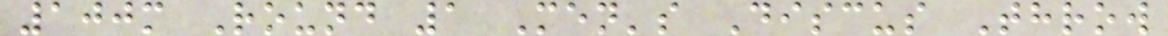100m Round 1 Men's Discus Throw
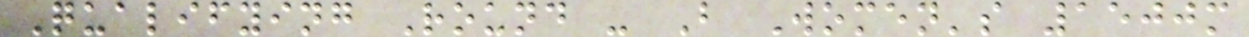Qualifying Round - B Women's 1500m
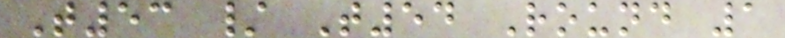T53 / T54 Round 1
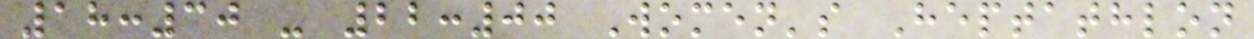18:30 - 22:00 Women's Heptathlon
